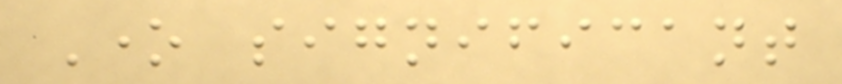One significant
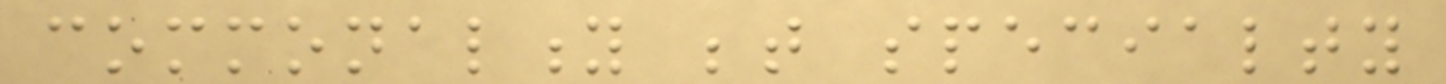commonality between specialty
